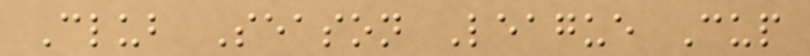Club Season League Cup
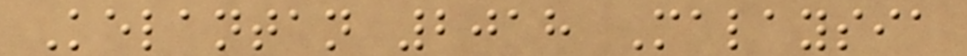Kelantan 2018 Malaysia
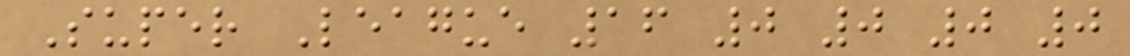Super League 16 0 0 0 0
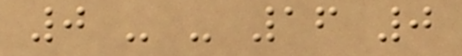0 - - 16 0
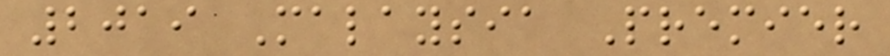2019 Malaysia Premier
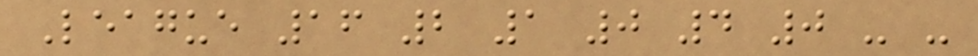League 16 2 1 0 4 0 - -
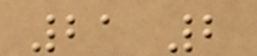21 2
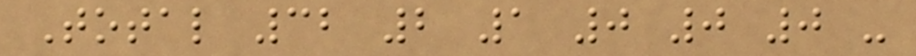Total 32 2 1 0 0 0 -
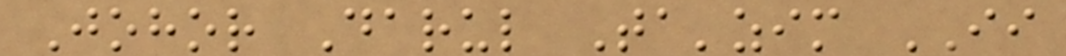Johor Darul Ta'zim II
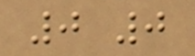0 0
